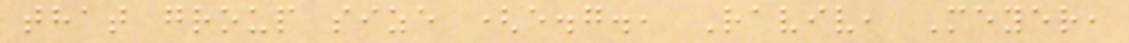that group size (e.g., Raviv, Meyer,
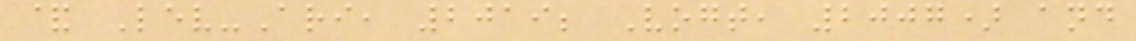& Lev-Ari, 2019; Vogt, 2007) and
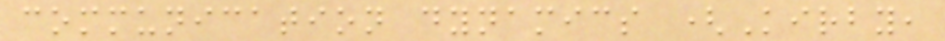communication dynamics (Kirby,
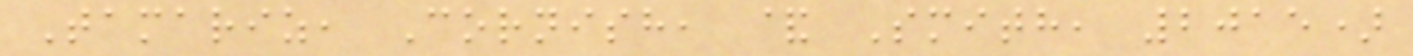Tamariz, Cornish, & Smith, 2015)
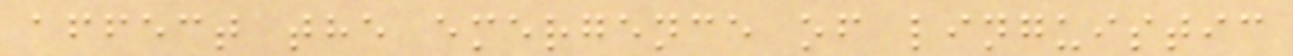affect the emergence of linguistic
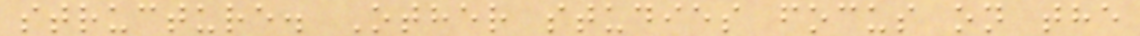structure. Other studies focus on the
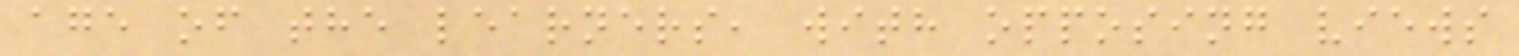age of the learners, with opposing views
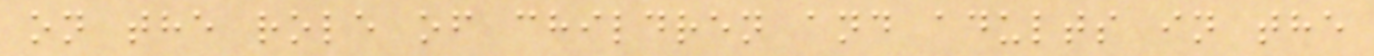on the role of children and adults in the
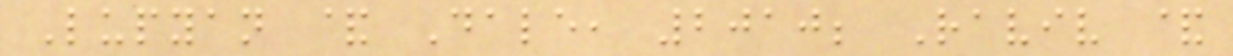Lupyan & Dale, 2010; Raviv &
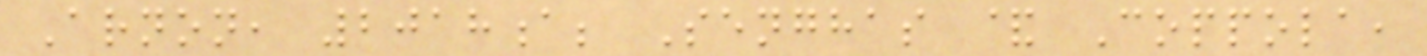Arnon, 2018a; Senghas & Coppola,
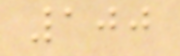100
